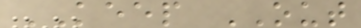KEEP OUT
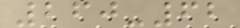260-62
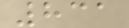831
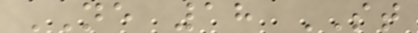NE 18 ST
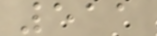511
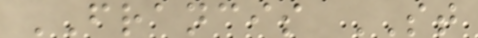FRANCIS ST
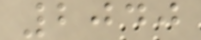2040
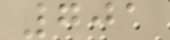701
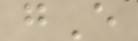gE
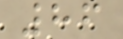86
